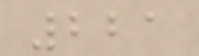221
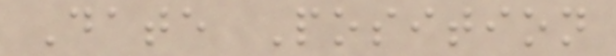Date Position
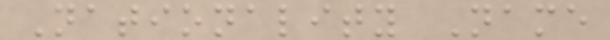Nationality Name
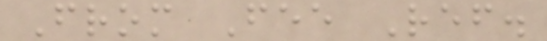From Fee Ref.
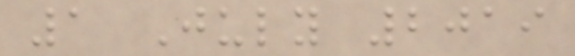1 July 2019
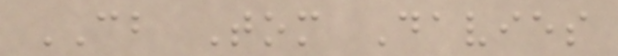CB Tom Davies
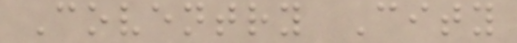Coventry City
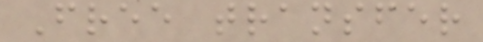Free transfer
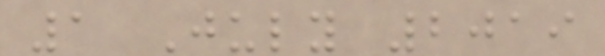1 July 2019
